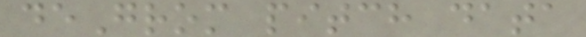deGrom pitch data
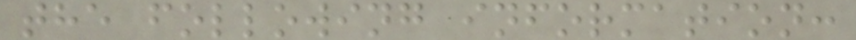the following information:
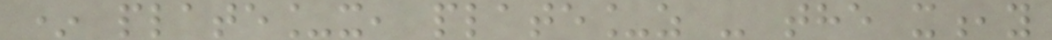* plate_x, plate_z - the x,y
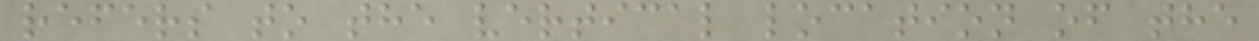refers to the vertical location of the
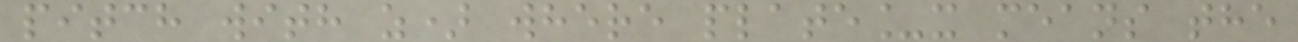pitch with z) where plate_x means the
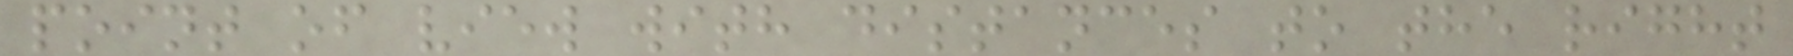point of view with distances to the right
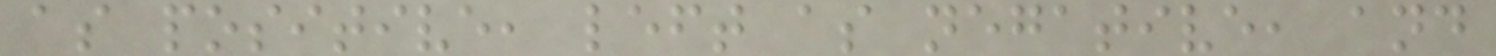as positive, left as negative, and
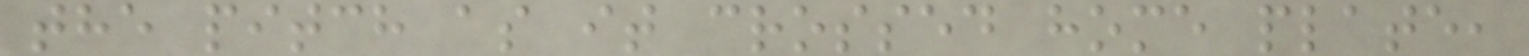the pitch as it crossed home plate,
